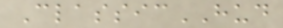ClassicHUD
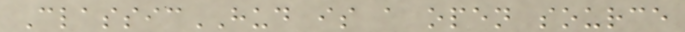ClassicHUD is a open source
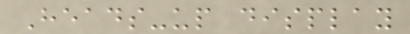Heads-up display
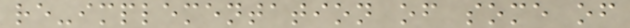re-implementation of some of
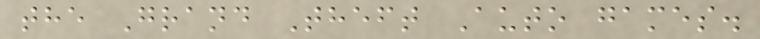the Grand Theft Auto games.
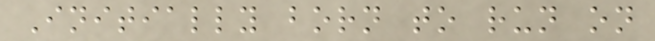Initially born to run on
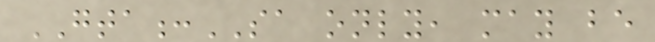GTA:SA only, may be
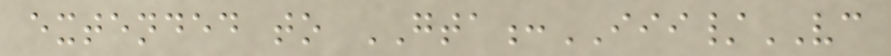extended to GTA:III/VC
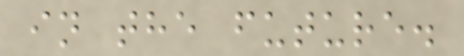in the future.
